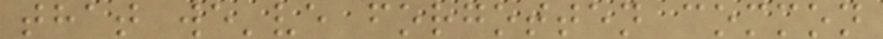that we've forgotten common
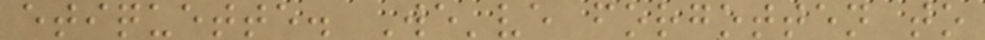etiquette. We've forgotten to
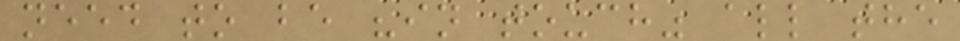need to be "in touch" all the
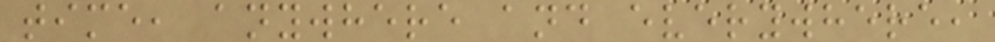time, anywhere and everywhere,
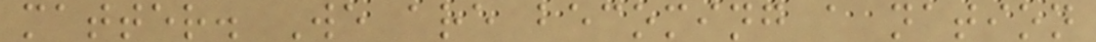matter. We are becoming a nation
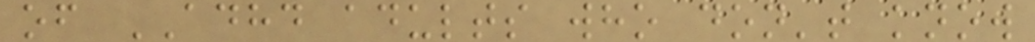of ADHD adults who don't know
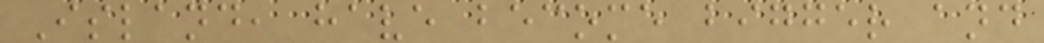Island, have become bigger and
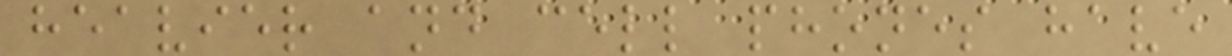heavier and cell phones have
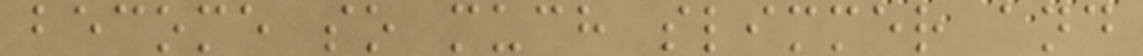become so much slimmer and
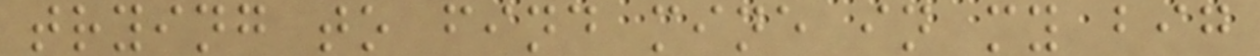trying to find mine in my big
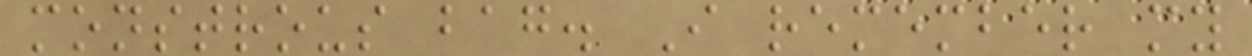monstrous bag. I remember my
